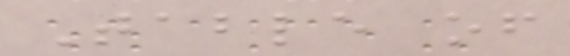Table of
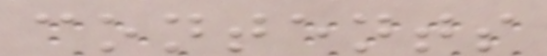contents
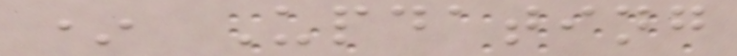* Updating
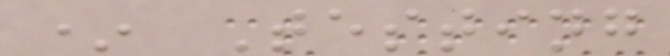* Testing
